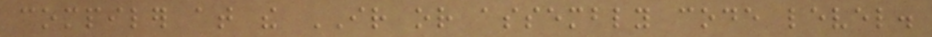compiler at the IR or assembly code level.
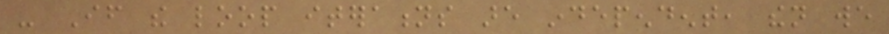- If the loop iterations are independent, then we
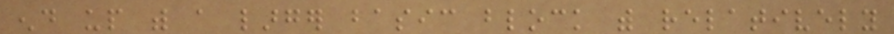end up with a larger basic block with relatively
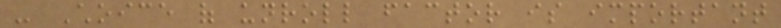- Choice of unroll factor is important
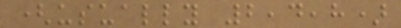(usually 2,4,8)
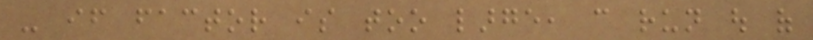- if factor is too large, can run out of
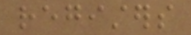registers
